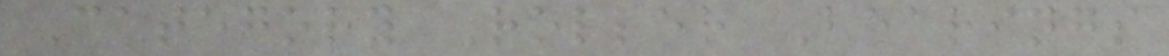Category Roller Bearings
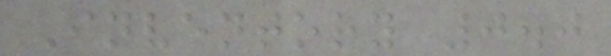Inventory 0.0
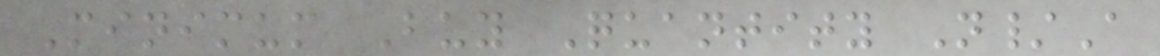Minimum Buy Quantity N/A
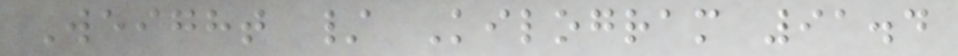Weight / Kilogram 91.4
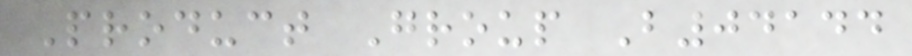Product Group B04144
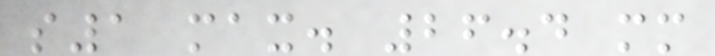s1 max. 26.4 mm
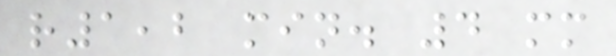r1,2 min. 4 mm
